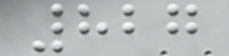827
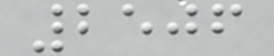2506
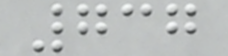737
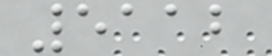5112
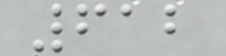612
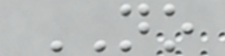NO
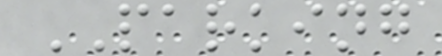PARKING
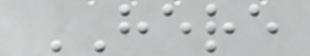HERE
